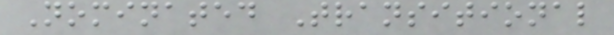Nominated Transitional
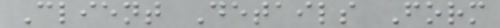Client Details Form
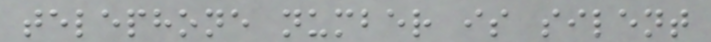telephone number is silent
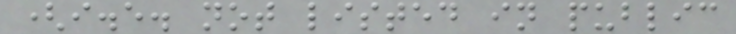(i.e. not listed in public
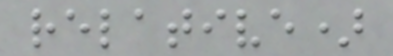relative)
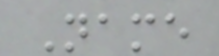Name
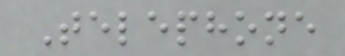Telephone
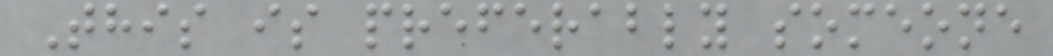This is preferably someone
